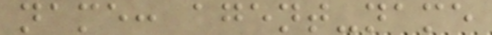name: agent-name
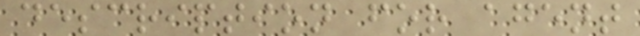description for agent
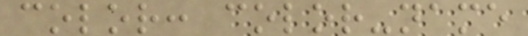color: color-name
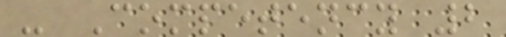- Competency 2
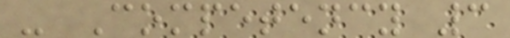- Competency 3
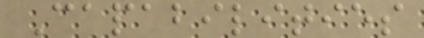Capabilities
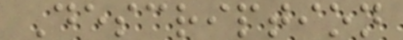Description
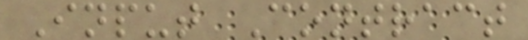Input Contract
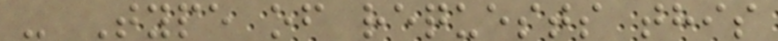- Type of requests this
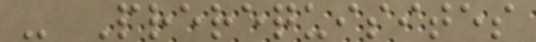- Prerequisites
